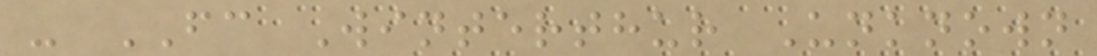- FC Winterthur Unknown
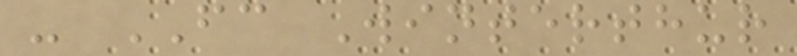- FC Winterthur
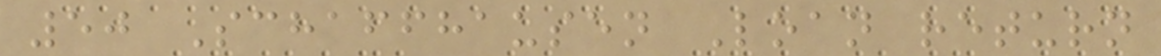50 Schaffhausen Loan return
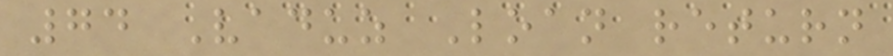74 Vaduz Loan return
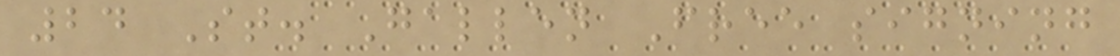24 St. Gallen Free signing
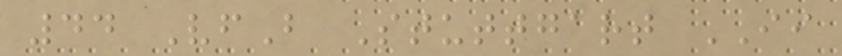44 VfB Stuttgart II
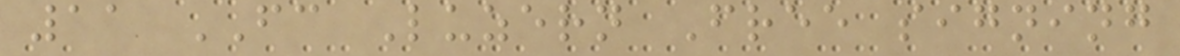11 FC Luzern Free signing
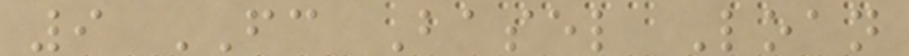9 FC Basel Loan
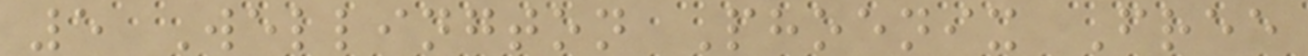5 Wellington Phoenix Free
